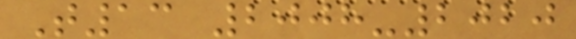T13 2008-2020
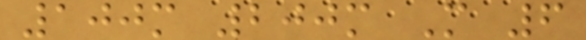100m 200m M 6
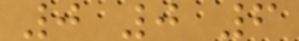0 0 6
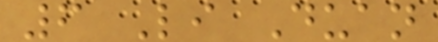6 Li Duan
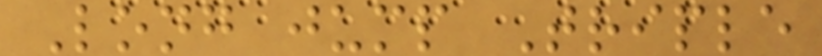Long jump Triple
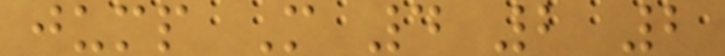jump M 4 2 2
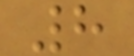8
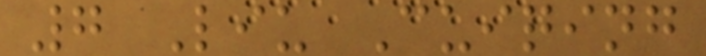7 Liu Cuiqing
